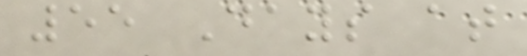55 Days at
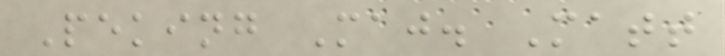Peking Maj. Matt
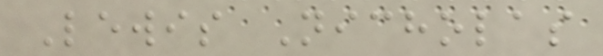Lewis Nicholas
